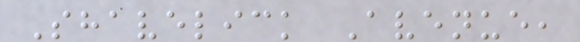Shavelick Avenue,
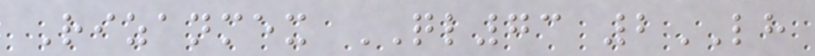Rizanmex QL73 2LH
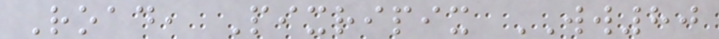Road, Pixripix WW80
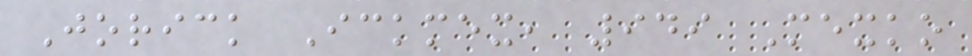Jorick Ickmex, 949 Mexko
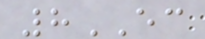8EC
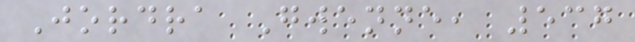Jordra Gwenne, 537
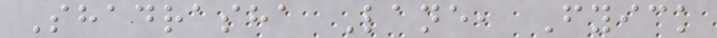Shadrasha Lane, Fyick
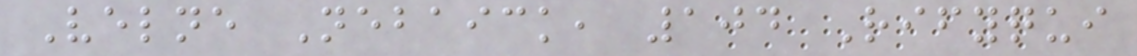Velne Nebaick, 104 Rifyqui
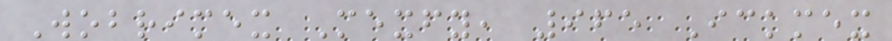Wobrimex Mexfy, 965 Ickmex
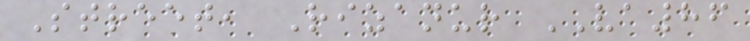Street, Rizanur VA86
